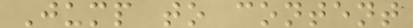Jump to content
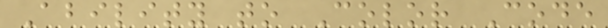Ability to Color Code
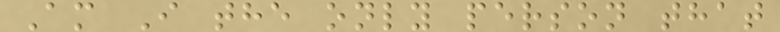Am I the only person that
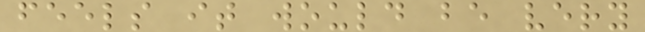feels it would be very
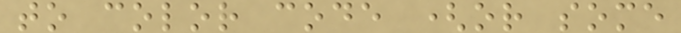to color code (or some
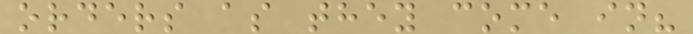orders as they come in?
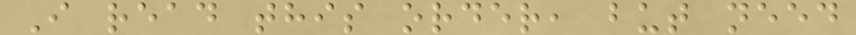I read this order, but need
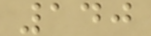140
